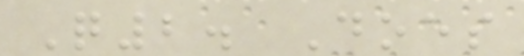Q2. Does
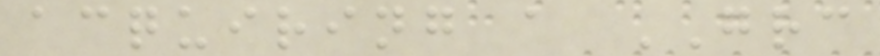acquiring a GRC
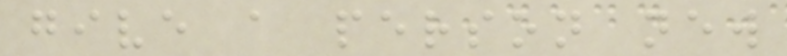give a person new
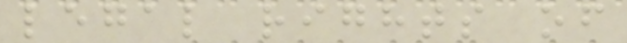legal rights of
